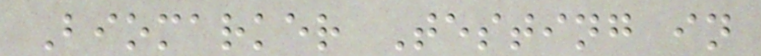Biomarker Testing in
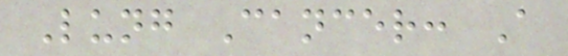Lung Cancer: A
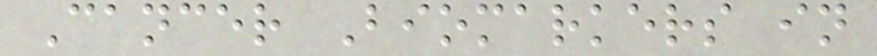Cancer Biomarkers in
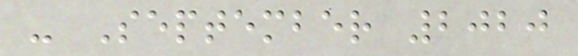- September 2020
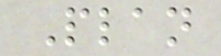Plan
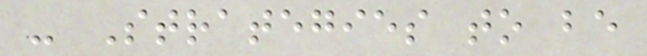- Strategies to be
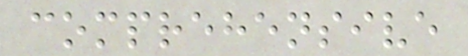comprehensive
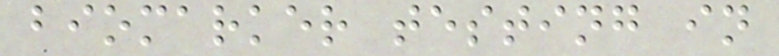biomarker testing in
